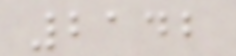2142
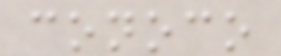conoco
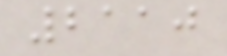2110
